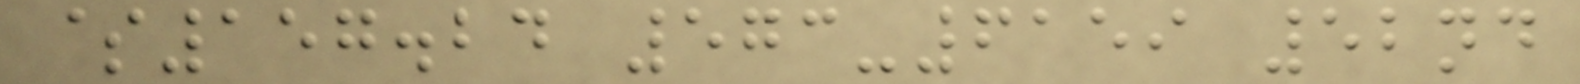$157.24 573-6159 52nd
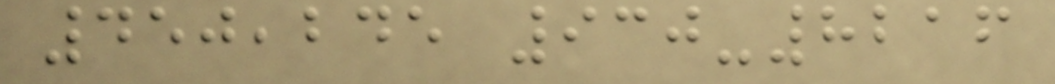450,245 930-8216
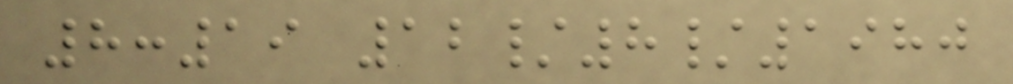8:19 12/8/1980
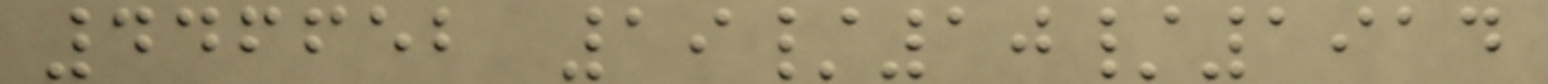446652 19/10/1914
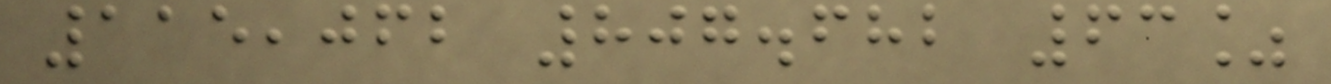115,062 807.682 63%
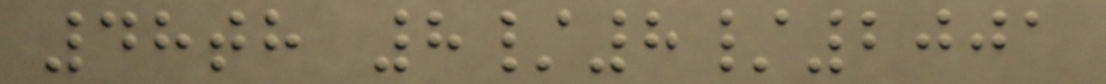48th 8/8/2001
